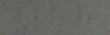88
